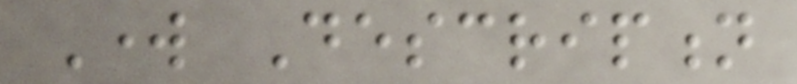Work Description
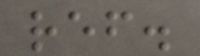ref.
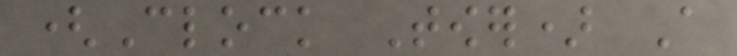(Clock Tower) A
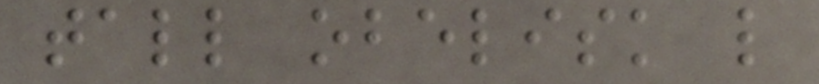tall obelisk like
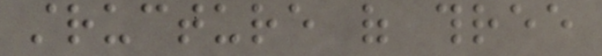structure of three
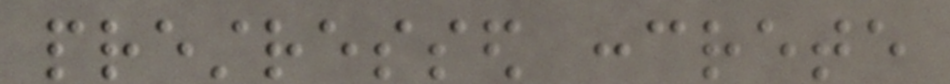prestressed concrete
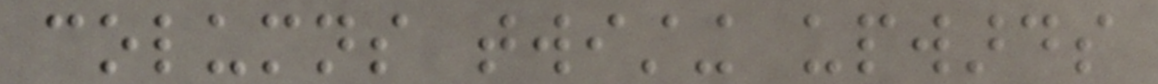columns twisting upwards
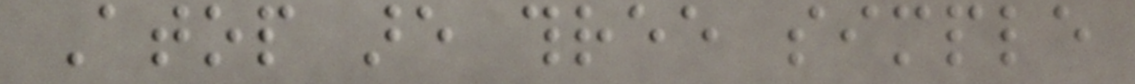Atop are three simple
